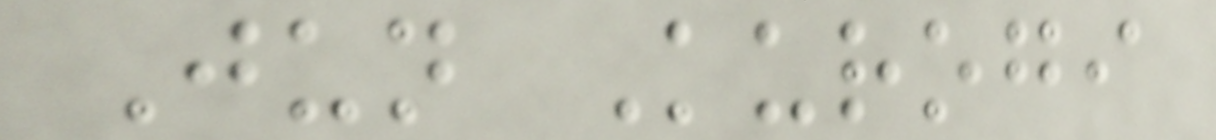Jun Kurogi
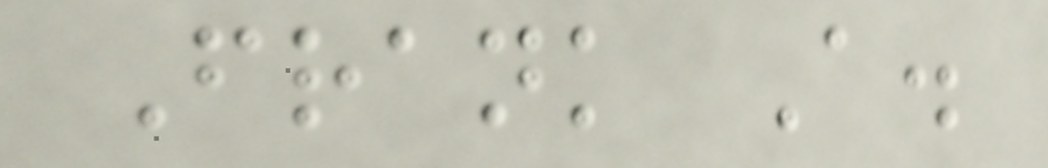Frank A.
